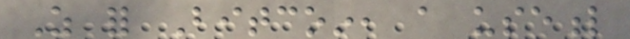As for Bitcoin, a useful
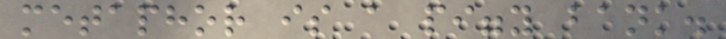metaphor is a piggy bank.
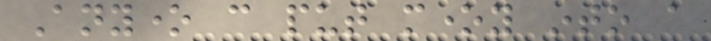Anyone can put money into a
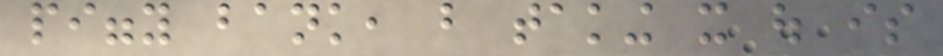piggy bank, but taking it out is
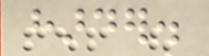harder.
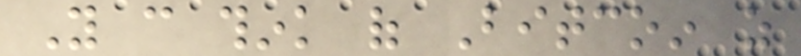You can think of Bitcoin as
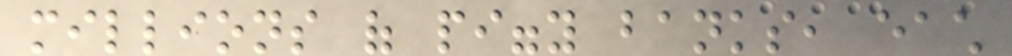millions of piggy banks, each
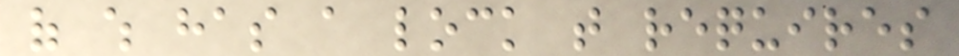of which has a lock that requires
